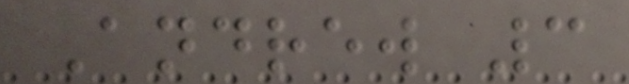Andrew 3
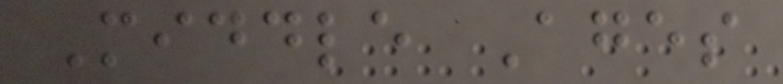Middle Ages
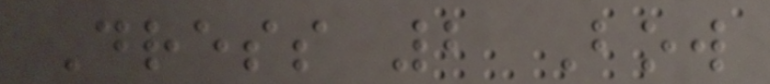Dress 2 Bow
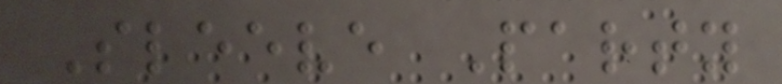Sleeve Party
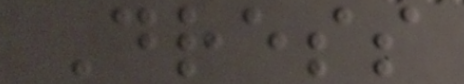Dress
